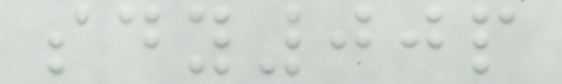sdy00p
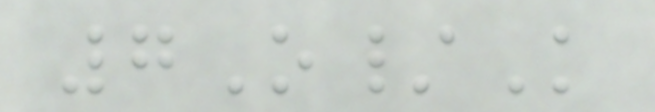7O/K
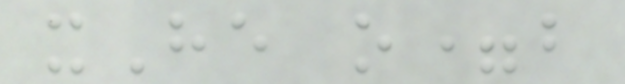xHe o=b
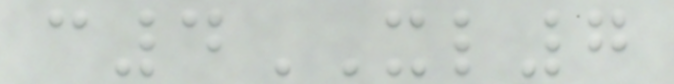c4XL7
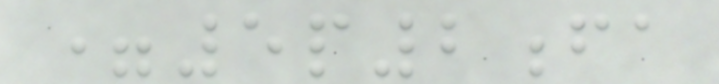=5p2fa
